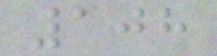108
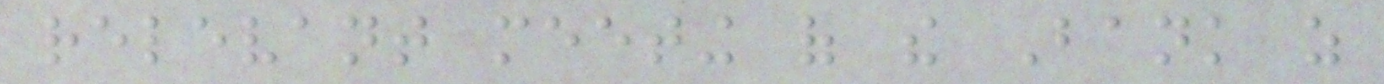relevant meeting of the Bank as
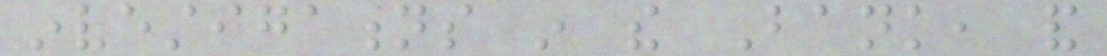investigations in the Bank, and
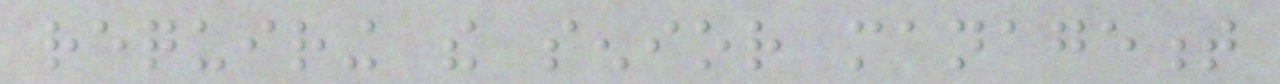requiring the senior management
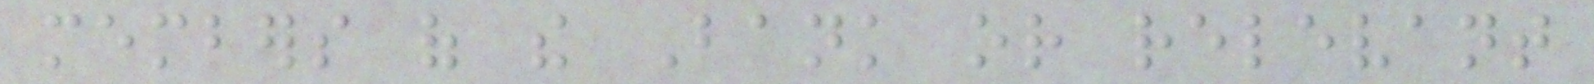members of the Bank or relevant
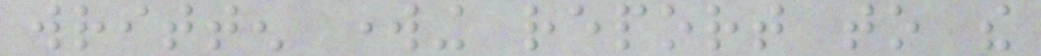written working report to the
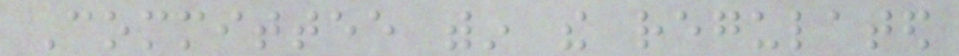Committee within the regulated
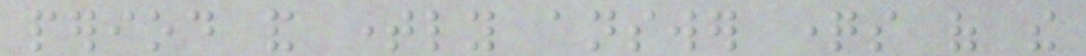period and timely answer questions of the
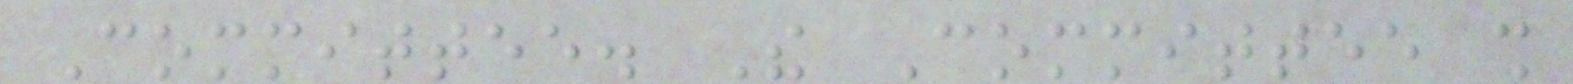Committee. The Committee shall
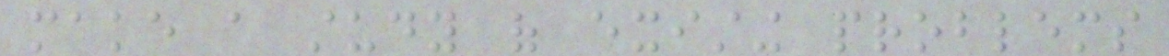make a study of existing problems
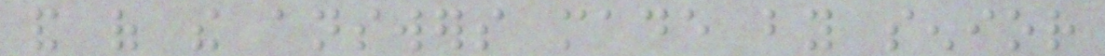and of the answers made by senior
